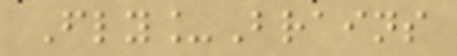Fly_Brains
